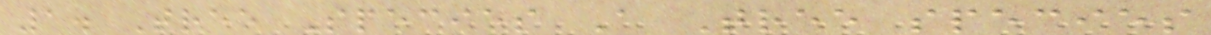1. Tree Species A Tree species
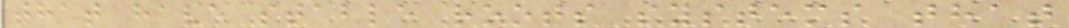that have stable roots systems that
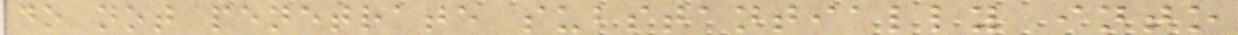do not penetrate substantially into
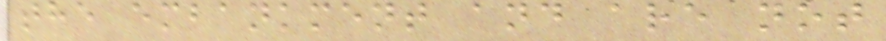the embankment and are not
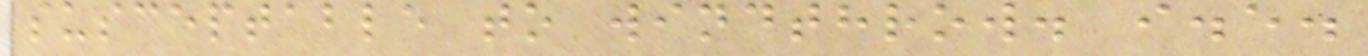susceptable to windthrow. i.e.
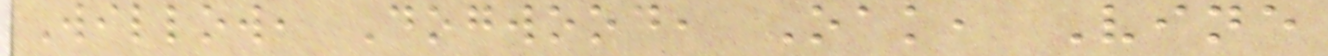Willow, Dogwood, Oak, Vine
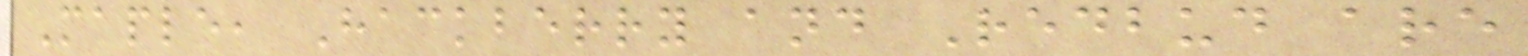Maple, Hackberry and Redbud are
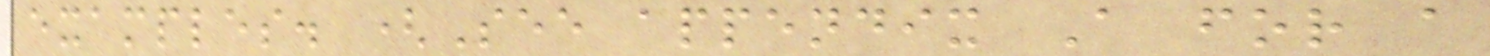examples. (See appendix A for a
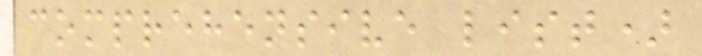comprehensive list)
